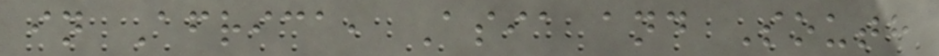in Africa, Asia and South
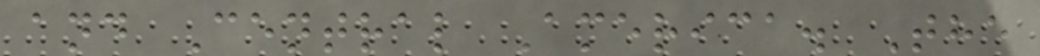and Central America. The
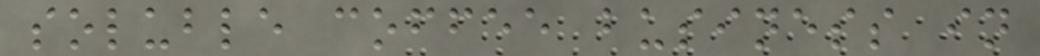soluble coffee business in
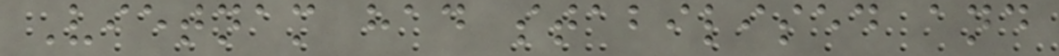Vietnam had stabilised and
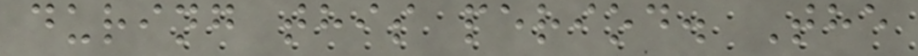during this period. The
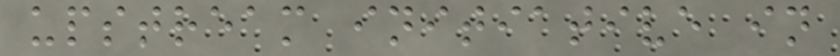upstream initiative in
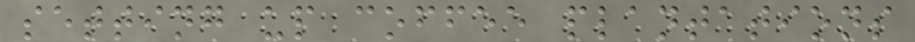setting up coffee plantations
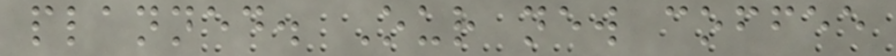planned. Our new coffee
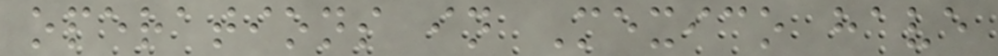operations in Mexico have
